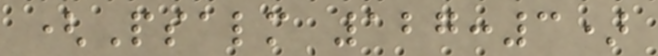(Psalm 127:3)
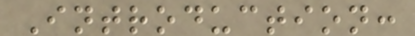Introduction:
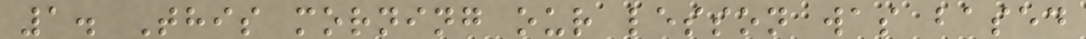1. This morning our lesson was based
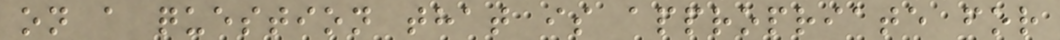on a question that is appropriate for
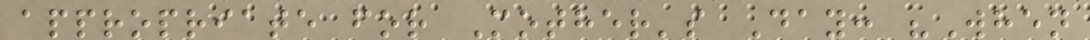appropriate for Mother's Day: "When
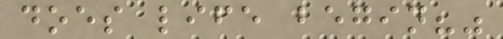does life begin?"
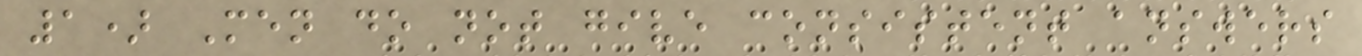1) Men do not give consistent answers
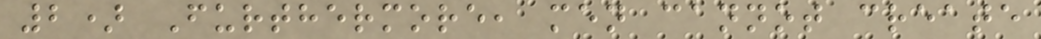2) Furthermore, men cannot create
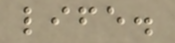life.
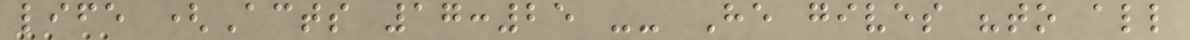life (Acts 17:25 -- He gives "to all
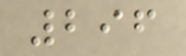296
